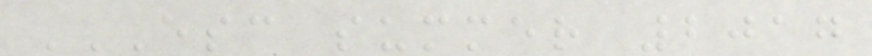ESC SUMMER 2017
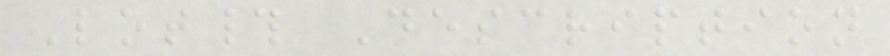Lot# Description
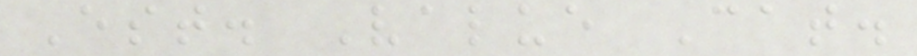Est. Value Cat.
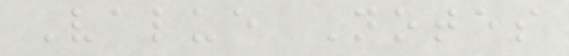Value Notes
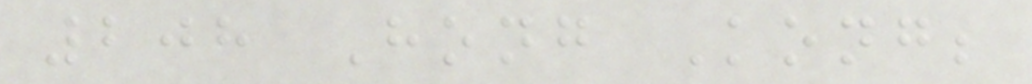208 Hong Kong;
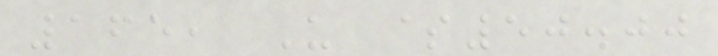165, U $50.00
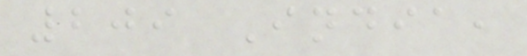209 India,
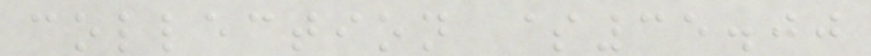collection $35.00
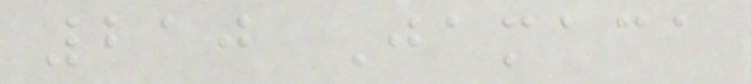210 Jamaca
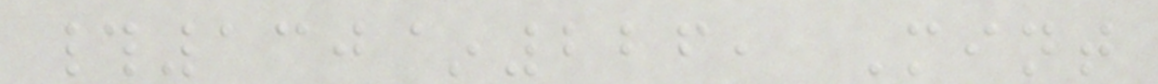#130~226, Mint
